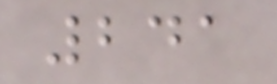241
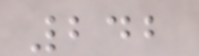242
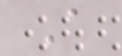A
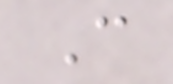C
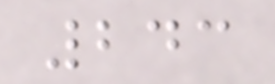243
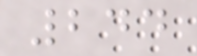244
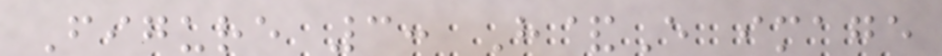Figure 3: H&E image
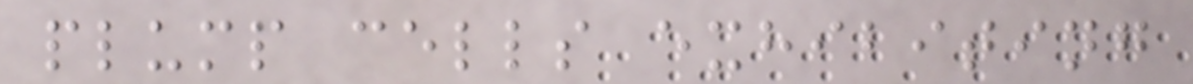plump cells exhibiting
